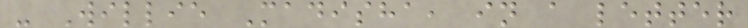- Willie Madisha, in a letter
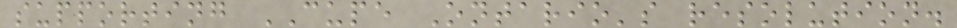supporting CUPE Ontario's resolution.
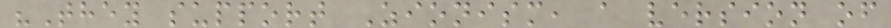"They support Zionism, a version of
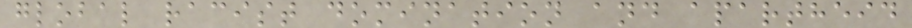global racist domination and apartheid
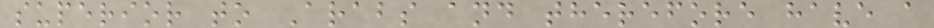superior to Arabs and therefore have a
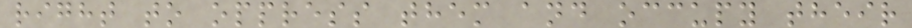right to oppress them and occupy their
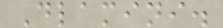Dlamini.
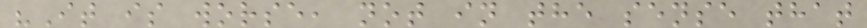"It is worse, not in the sense that
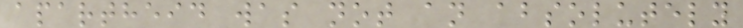apartheid was not an absolutely
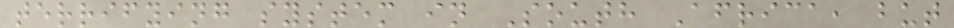terrifying system in South Africa, but
